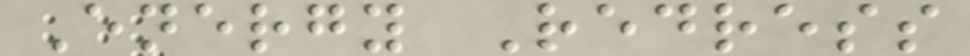Energy Redress
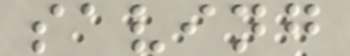saving
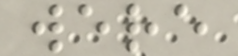were
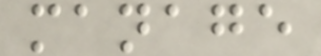manage
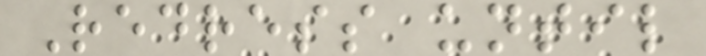Redress until
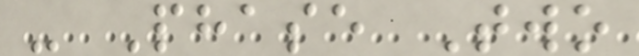- Phase Two
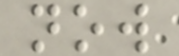now
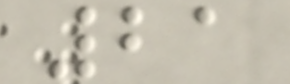21
